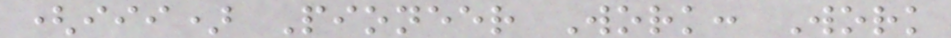(iii) Pioneer Work: Work
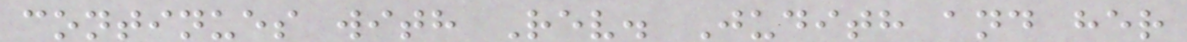continues with Rev. Judith and her
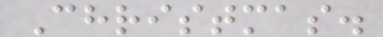Christmas.
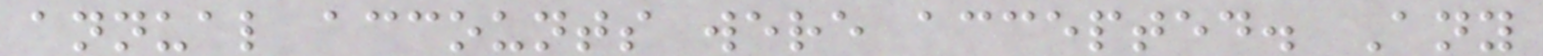annual accounts were accepted. Any
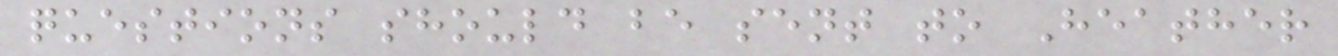questions should be sent to Heather
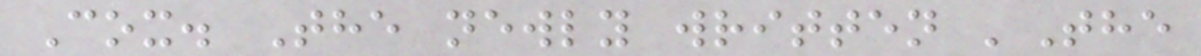Cox. The newly written 'The
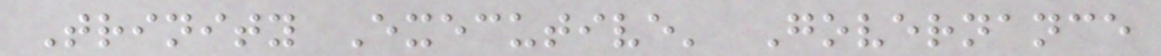Trinity Executive' Governance
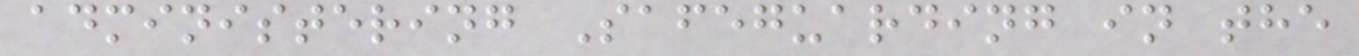administering Safeguarding in the
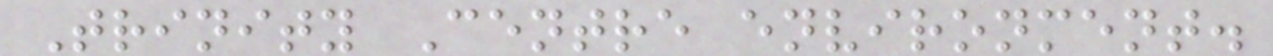Trinity Centre environment.
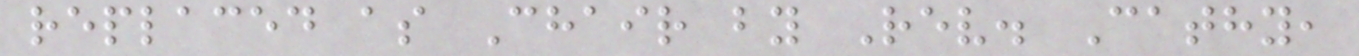replaced as Chair by Rev. Cathy,
